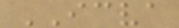ICVA
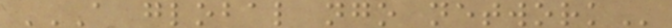A GLOBAL NGO NETWORK
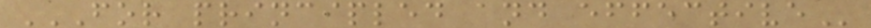FOR PRINCIPLED AND EFFECTIVE
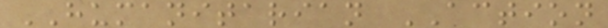HUMANITARIAN ACTION
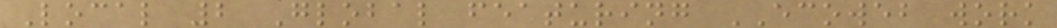Local 2 Global featuring ECOWEB work
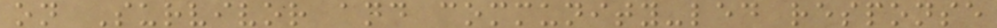on Survivor and community-led response
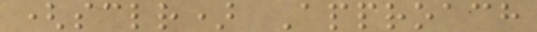(sclr) Approach
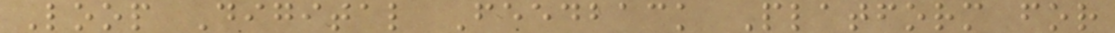Loop Digital Feedback Platform for
